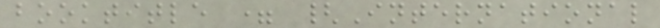booktitle = {International
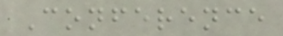Conference
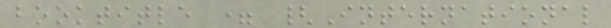booktitle = {International
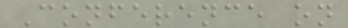Conference on
